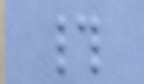#
